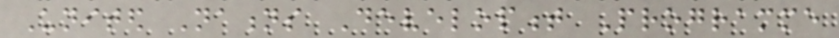United Nations Development Programme
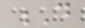D
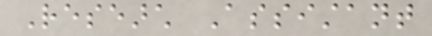Research Assistant
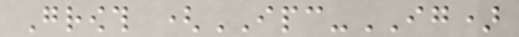Growth (IPC-IG)
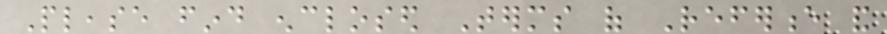Please find enclosed Terms of Reference and
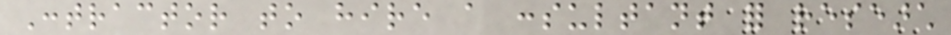Contractor to hire a consultant for research
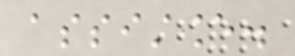assistance.
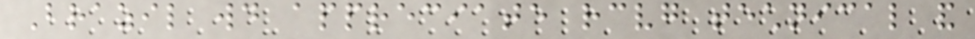Brazil would appreciate receiving technical and
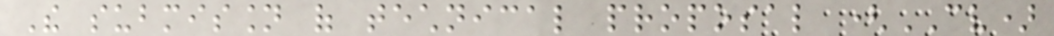The submission of technical proposal (CV)
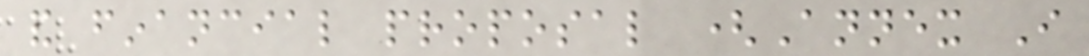and financial proposal (Annex I
